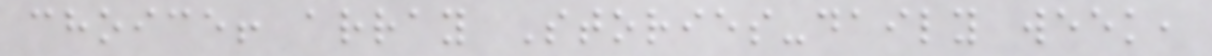choice! array Stories-daily week,
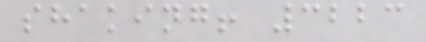shaking! 3223
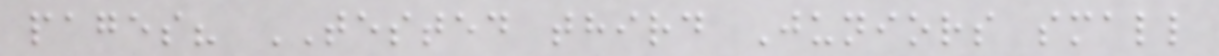pages? TESTED third Juniors small
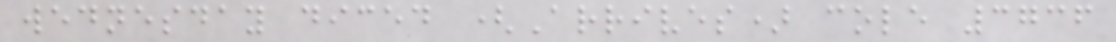wednesday diced (Arrives) cole 3736
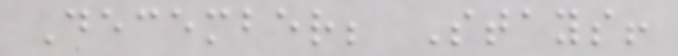December; Stays!
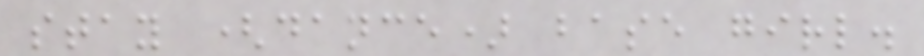stay (dance) base girl.
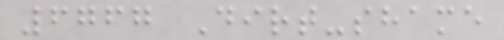6767 Dirt-shame
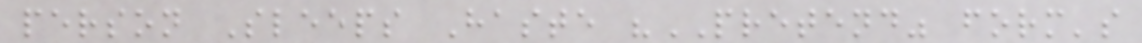person Sleeps Haste "PRETEND" form's
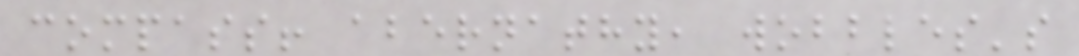compass! abernathy, wobbles's
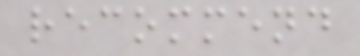recommend
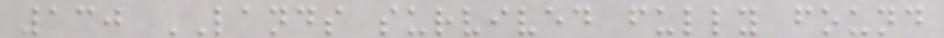130 LANDS survived fully found
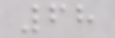68
